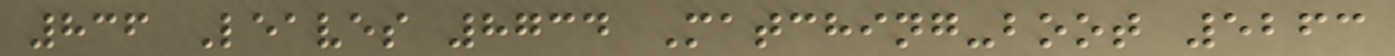836 Leaves 8734 Matching-boot 5263
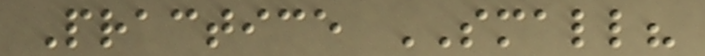Practice SMALL?
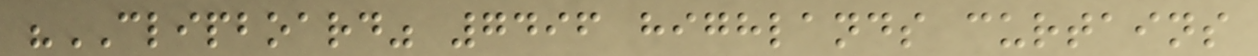"CLIPBOARD" 7496 highlands curtains
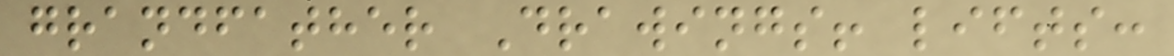grandfather Drawings! lifts:
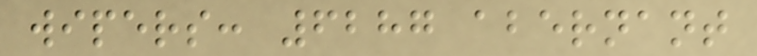wipers: 6287 abernant
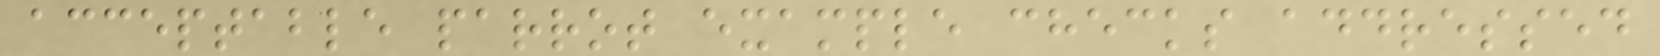acceptable parrot example checks addressed
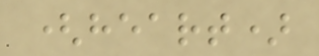(heart)
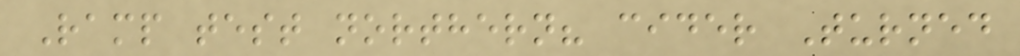Ramp test northern? cider Turned
